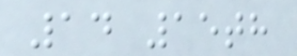14 15th
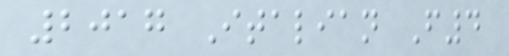2017 Italian F4
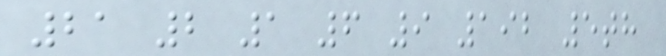21 2 1 6 9 192 5th
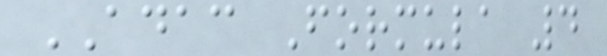ADAC Formula 4
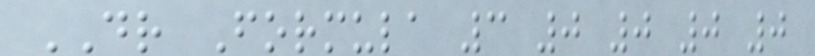DR Formula 3 0 0 0 0
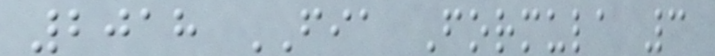2018 FIA Formula 3
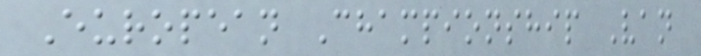European Championship Van
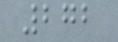272
